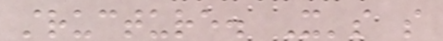structure. It's so
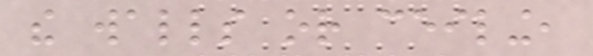the walls or ceiling,
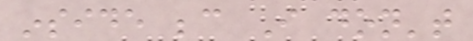inside because I don't
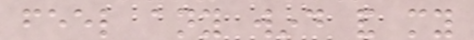feel any wind and my
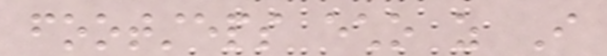footsteps echo as I
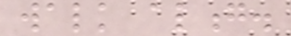walk along.
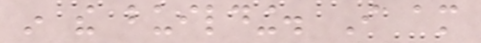in the building. I am
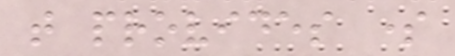that provides some
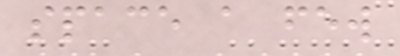space a few
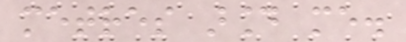metres around me.
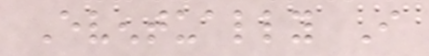Eventually I
